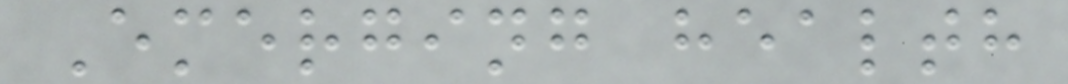Emerging health
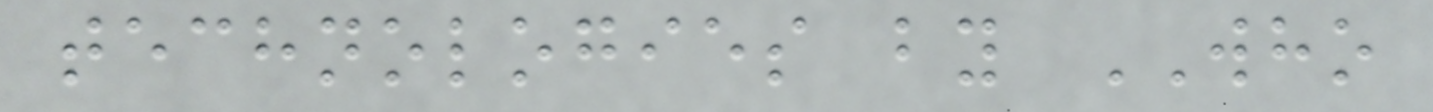technologies by WHO
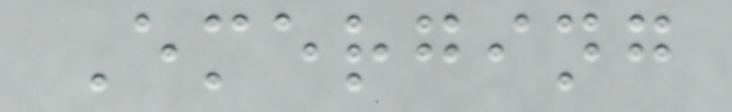Emerging
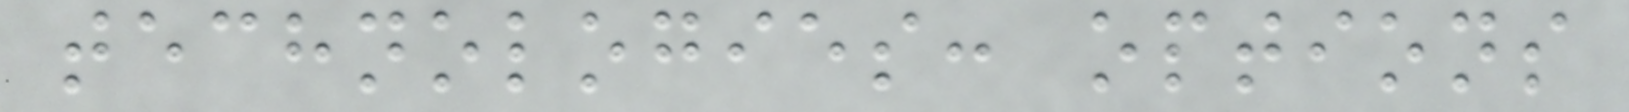technologies: options
